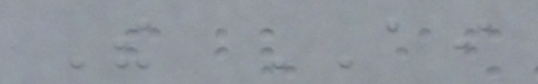The AI
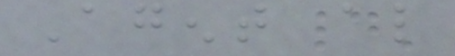Agent also
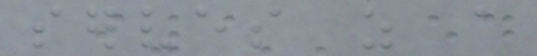serves as a
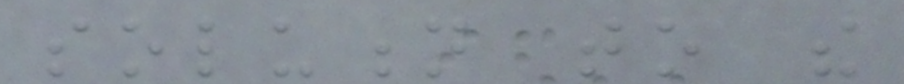solution to the
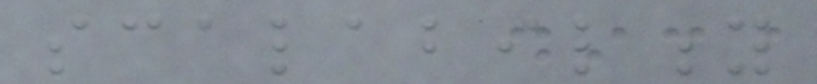scalability
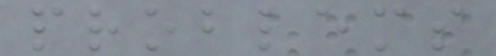problems
